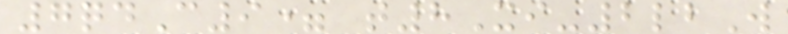7qdC9= t8Xi-2lbW
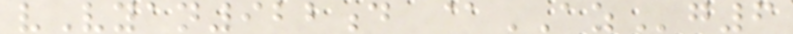vVyan922d @AZg6
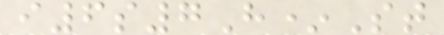i6s7H*St
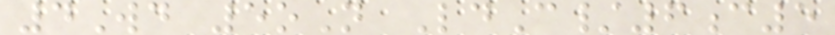4Wd 5oN LdC/6c5
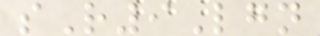sR9Lgn
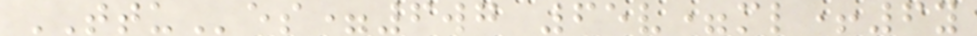TTUes=6wg 65v=ml+6y
